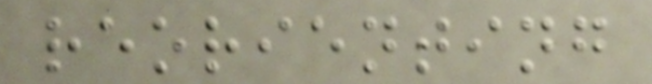reorienting
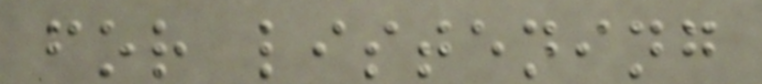for listening
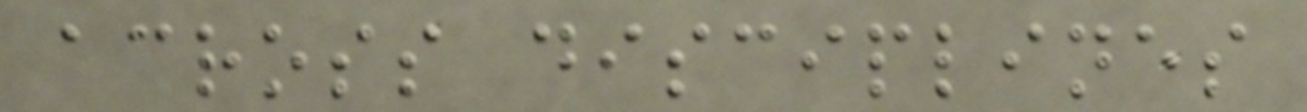across disciplines
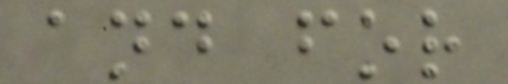and for
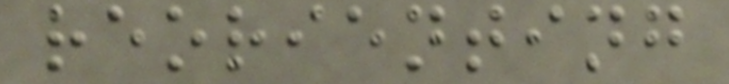reorienting
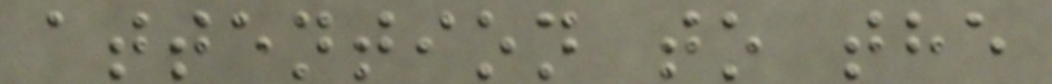attention to the
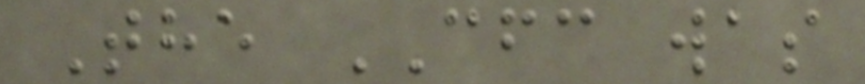The CFC was
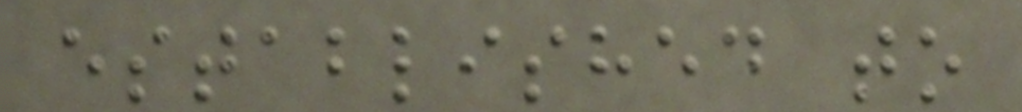established to
